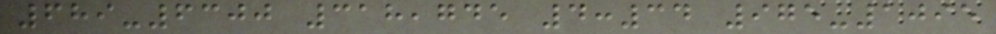689-6300 318,745 4:34 975-1095
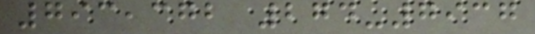793,372 274-7937
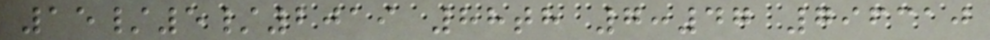15/5/2019 88th 7:47 796310
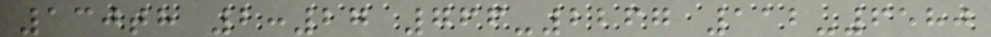130th 2:27 766-2267 112-6580
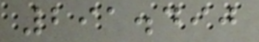291.490
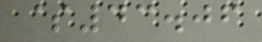$43.06
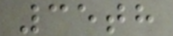35th
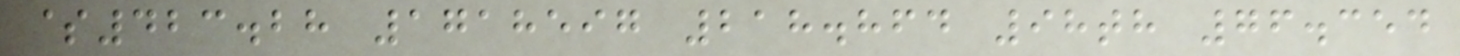$423.28 1718597 218.864 98th 76.354
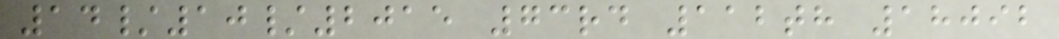14/10/2015 73rd 112th 18092
